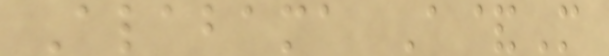Alabama A&M
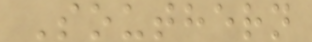Southern
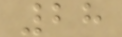28
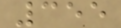355
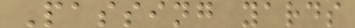Passing yards
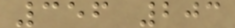356 203
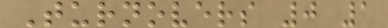Turnovers 0 1
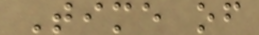Time of
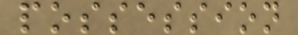possession
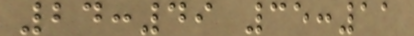24:49 35:11
